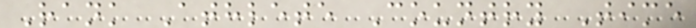Rank Athlete Country Time
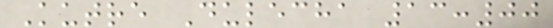Kutre Dulecha 13:00
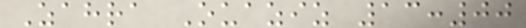Zahra Ouaziz 13:00
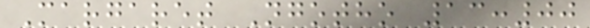Margaret Ngotho 13:00
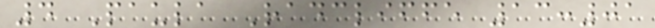4 Paula Radcliffe 13:01
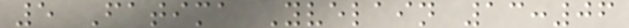5 Fatima Yvelain 13:06
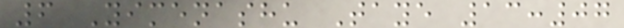6 Yimenashu Taye 13:07
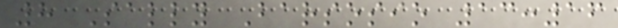8 Sally Barsosio 13:16
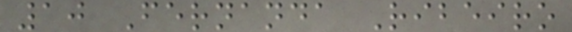10 Fernanda Ribeiro
